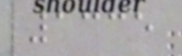1335
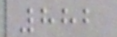882
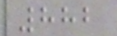882
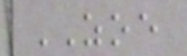ZOE
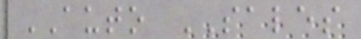AUTO SALES
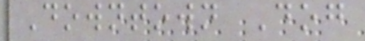Downtown Dog
